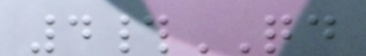4#QD
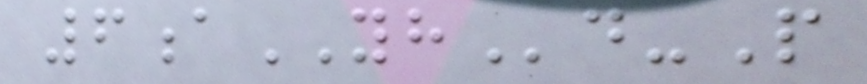6aYHd-P
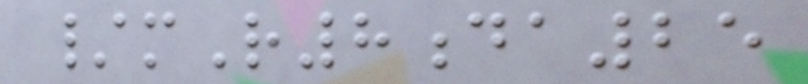/mR8da25
